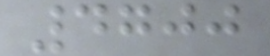4700
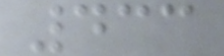433
